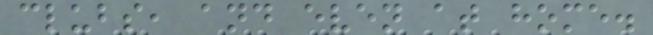clubs, and even at home.
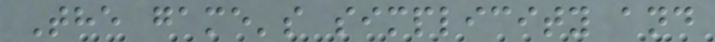The game's simplicity and
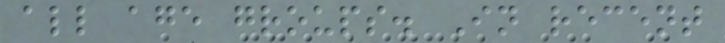all age groups. In recent
